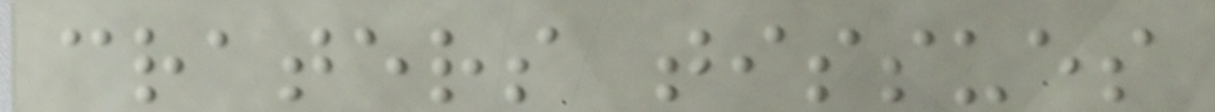craters tissues
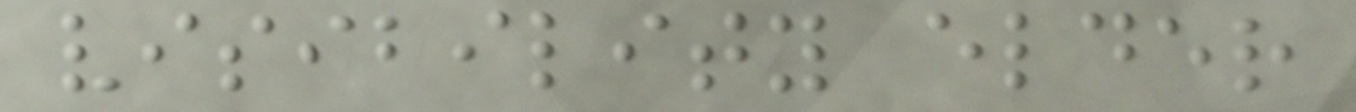visibility elder
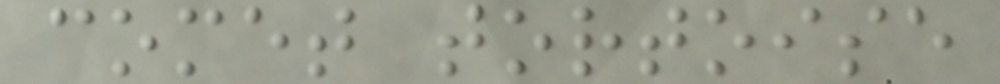comet tortoise
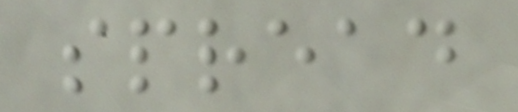spread
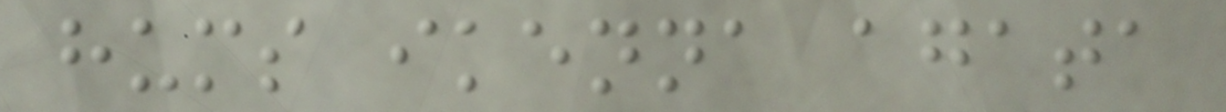hums ikenna agata
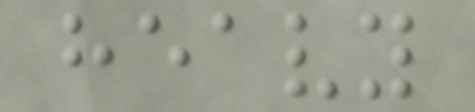heavy
